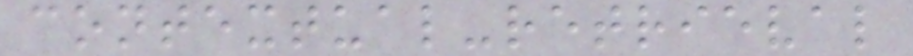contextual-retrieval
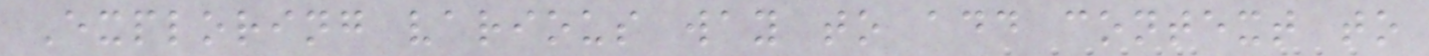Exploring various way to add context to
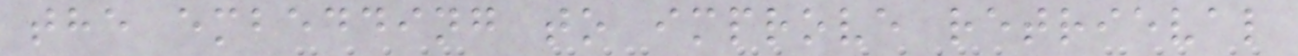the embedding to improve retrieval
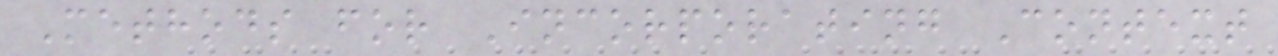Methods for Incorporating Context
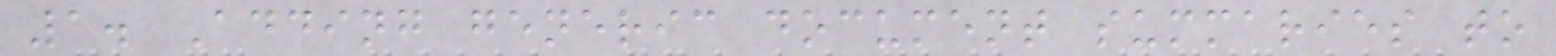1. Adding generic document summaries to
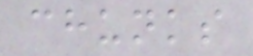chunks
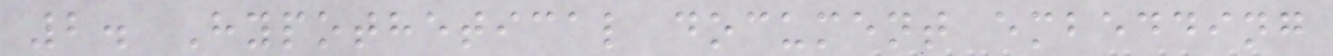2. Hypothetical document embedding
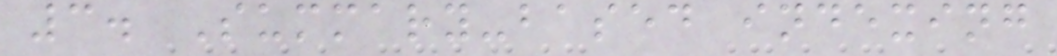3. Summary-based indexing
